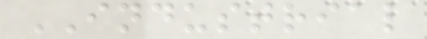INDUSTRIAL
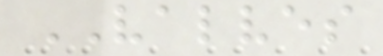VALVES
